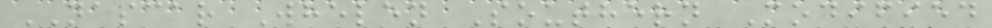NASCAR Whelen Southern Modified
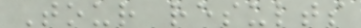Tour results
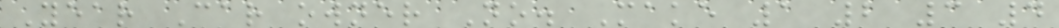Year Car owner No. Make 1 2 3 4
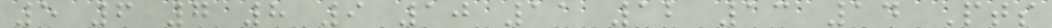5 6 7 8 9 10 11 12 13 14 Pts
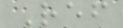Ref
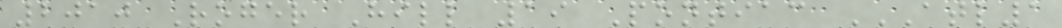2010 Roger Hill 19 Pontiac ATL1
